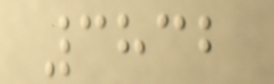3832
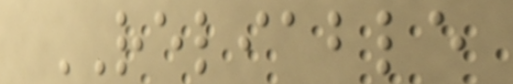RELIABLE
